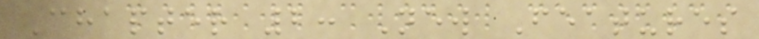Chapter 2: New Features
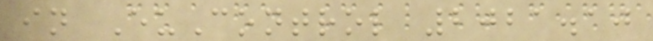in EuControl 2021.10
